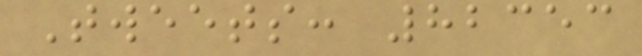Tweets: 82353
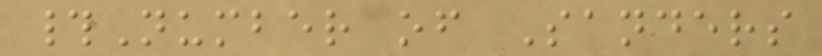#Number of Sanders
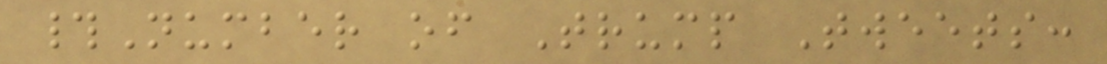#Number of Trump Tweets:
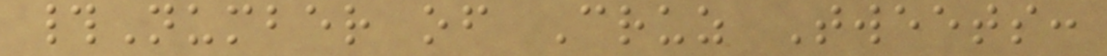#Number of Cruz Tweets:
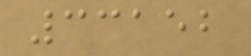33152
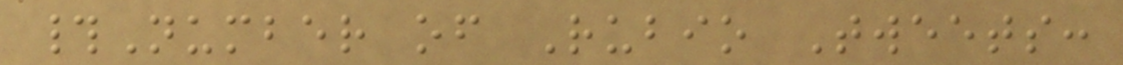#Number of Rubio Tweets:
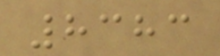8383
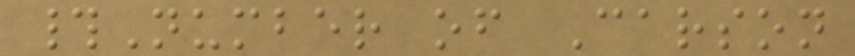#Number of Carson
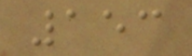153
